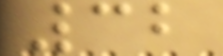32
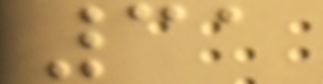31
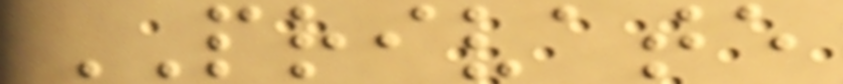PRIVATE
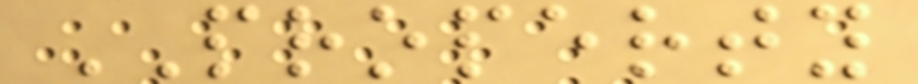PROPERTY
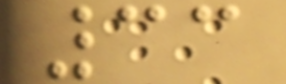33
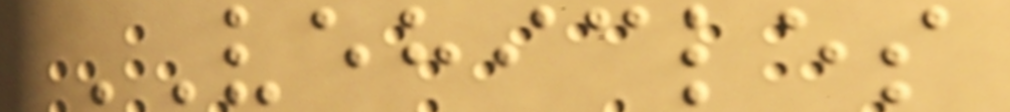VEHICLES
